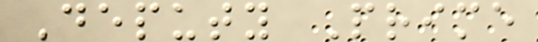Deputy Prime
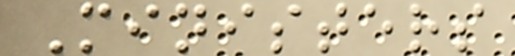Ministers
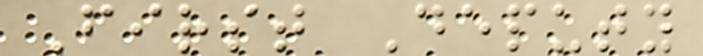First Deputy
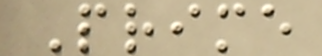Prime
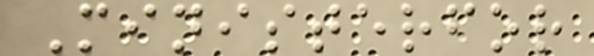Ministerfor
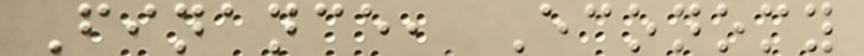Finance, Economy
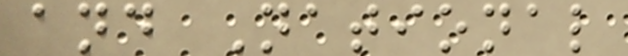and National
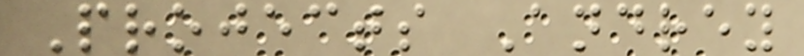Projects Andrey
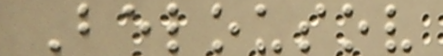Belousov
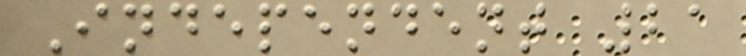Independent 21
